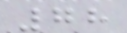78
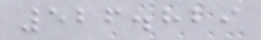526.829
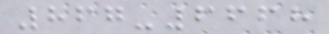867-6668
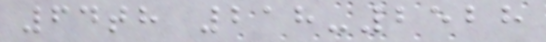64th 218-2528
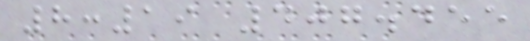8:19 407.455
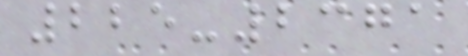225-2371
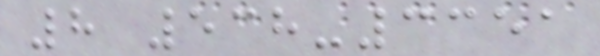8 538-3351
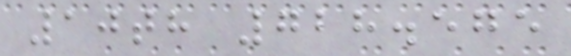10th 728.575
